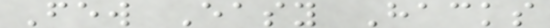Few Easy Hacks
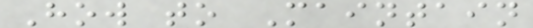How to Maintain
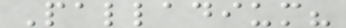Palladium?
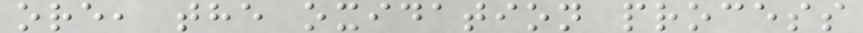ore, the oxidation process
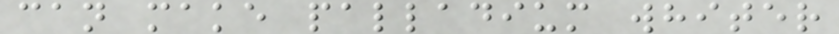can make palladium whiter
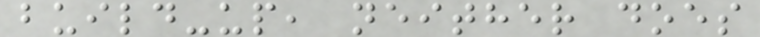build-up, neither does
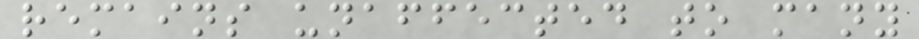remains unaffected to many
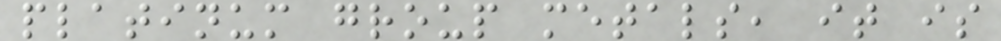platinum group metals, it is
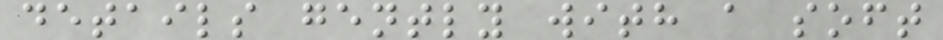details gently with a soft
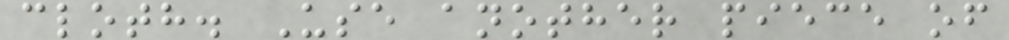cloth. Use another piece of
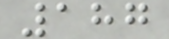187
